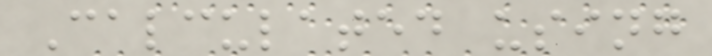Calculated using
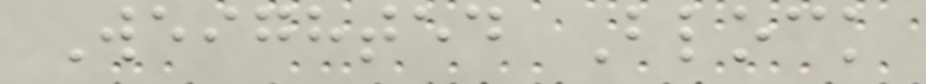Weighted Block
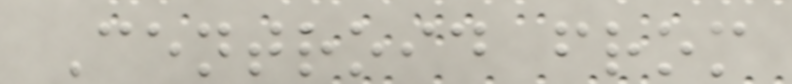Centroid from
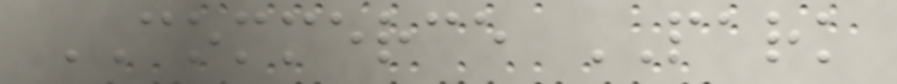COMMERCE PARK
